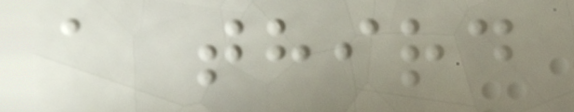a third
